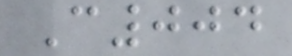C004
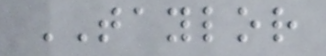TAYLOR
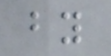by
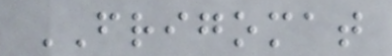FRIGOMAT
